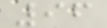96
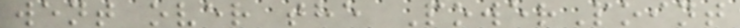went over the PowerPoint
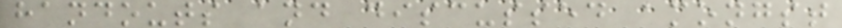handouts and discussed amongst
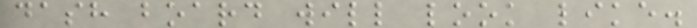dash board will look like.
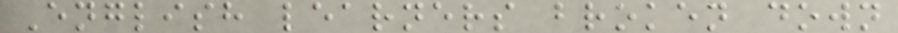English learners broken down
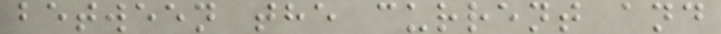between the current and
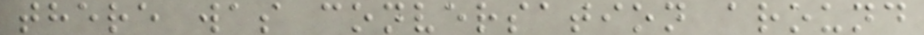there was conversation around
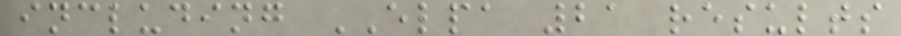including ELPA 21 results
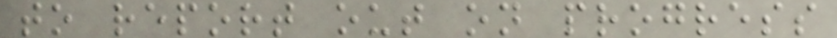to report out on progress
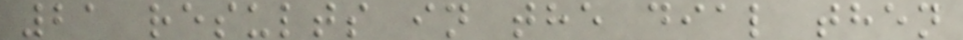21 results in the dial then
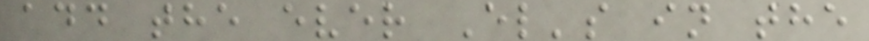add the ever El's in the
